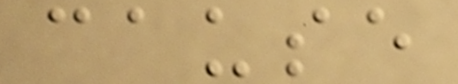cause
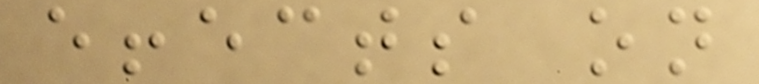effects on
